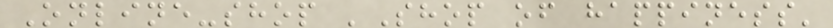Online-shop 'Shop of happiness'
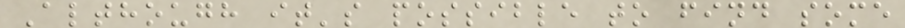Although it's possible to find some
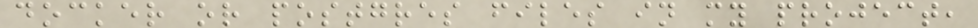docker or postgres files in my project,
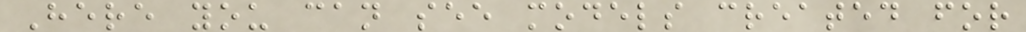Here you can see models created for
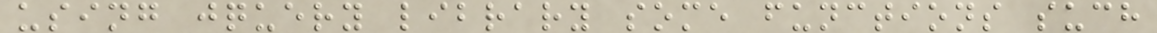using jquery library some functions such
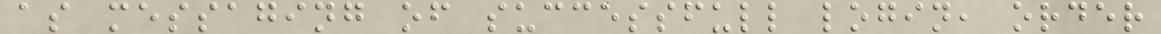as messaging of successfull login, order
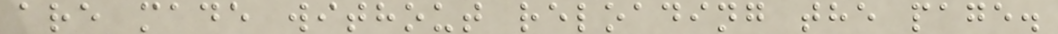are made without reloading the page.
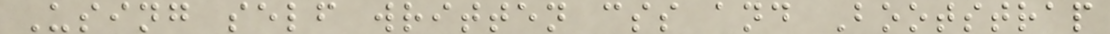Using self written css and Bootstrap
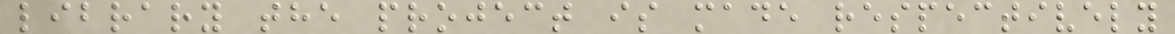library the project is made respectively
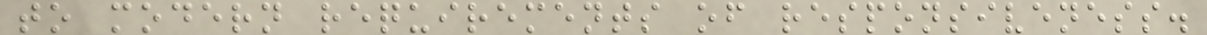to modern requirements of responsiveness.
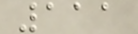111
